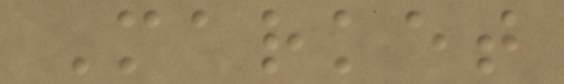Market
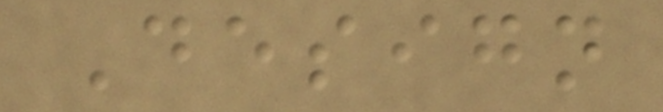Design
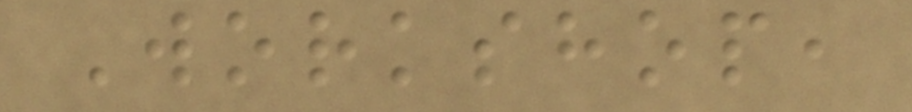Workshop,
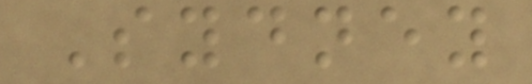Sydney
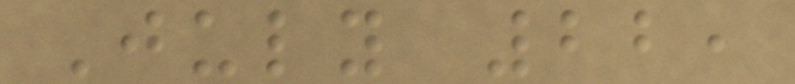July 22,
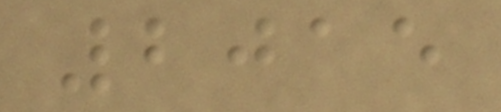2015
